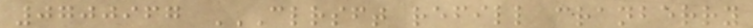0700967 CLRSFT REFILL CRANBERRY
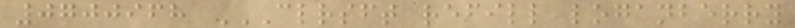0700968 CLRSFT REFILL LOGANBERRY
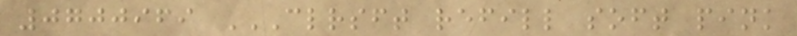0700969 CLRSFT REFILL SOFT PINK
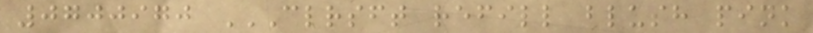0700970 CLRSFT REFILL BLUSH PINK
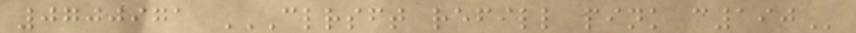0700971 CLRSFT REFILL PINK C190
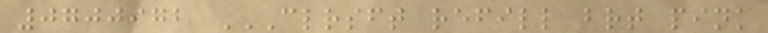0700972 CLRSFT REFILL BRT PINK
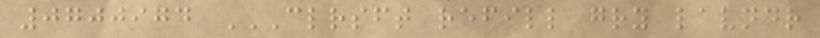0700974 CLRSFT REFILL GRY LAVNDR
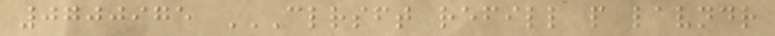0700975 CLRSFT REFILL P LAVNDR
